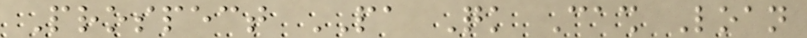Prospect PA Quick Cash Loan
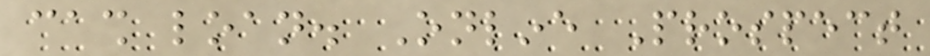cash loan. Online Prospect
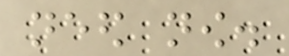need now.
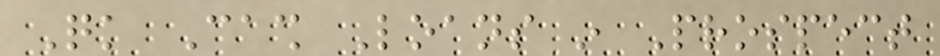Quick Cash Loans in Prospect
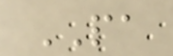PA
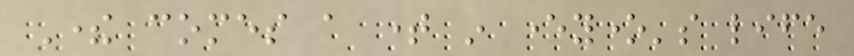There comes a time in everyone's life
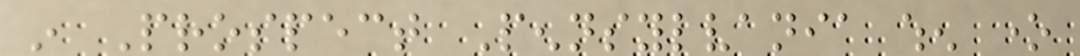in Prospect Pennsylvania when one
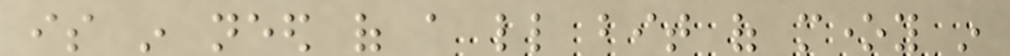is in need of a little bit of money in
